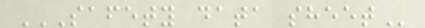SAFETY DATA SHEET
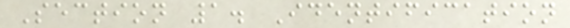Section 1. Identification
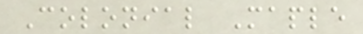Colonial Maple
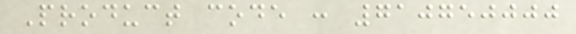Product code : 710750000
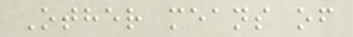Other means of
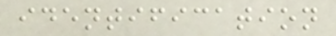identification
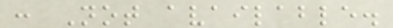: Not available.
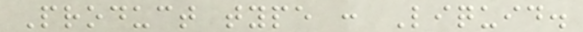Product type : Liquid.
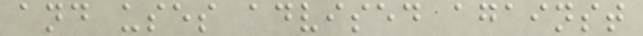and uses advised against
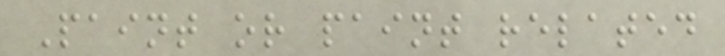Paint or paint related
